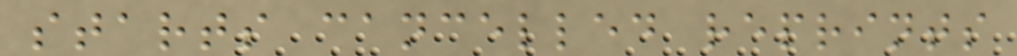starts cancelled reprints
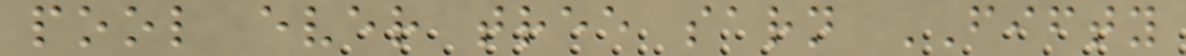pool ever tree sarn FIFTY
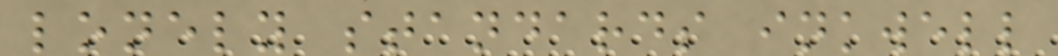lonely standards inkwell
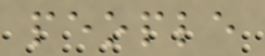people
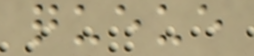queue
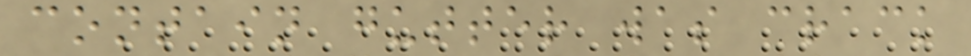contain gutter was crack
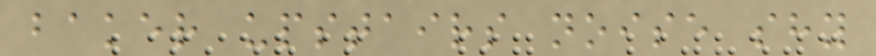baker upstairs noise shy
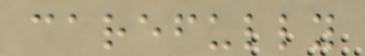carefully
